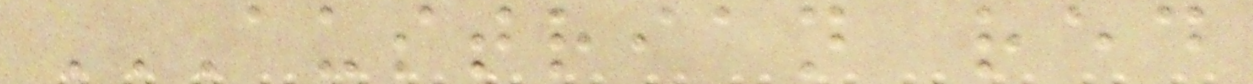AUSTRIAN RED
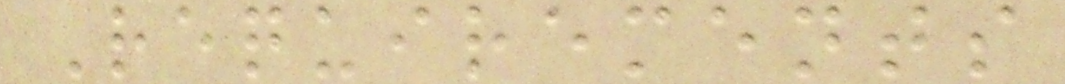Requirements
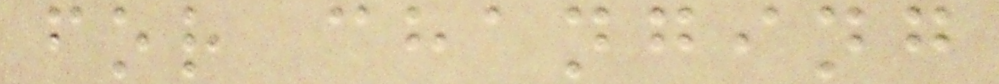for changing
